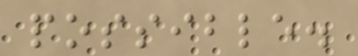possible.
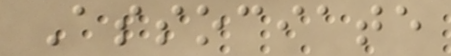Associate
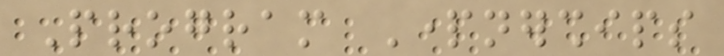Program Partnerships
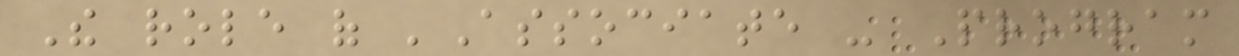The role of 'Associate - Program
